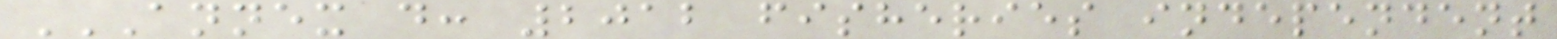ANNEX D: 2012 FISHERIES INDEPENDENT
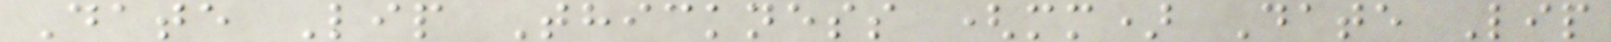Date Lip Thickness (mm) Date Lip
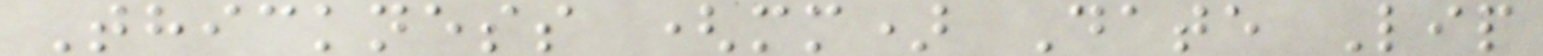Thickness (mm) Date Lip
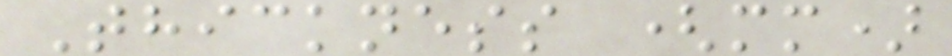Thickness (mm)
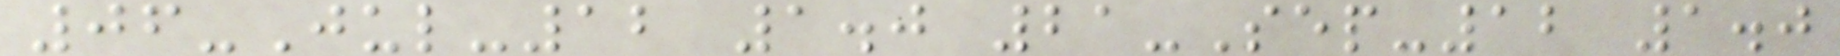06-Jul-12 1.0 21-Sep-12 1.0
